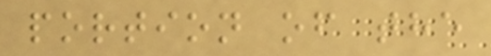portion of the
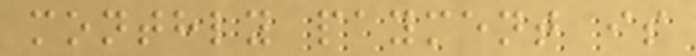monthly payment is
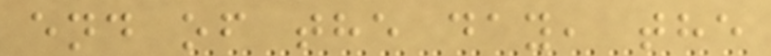end of the day, the
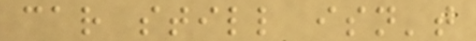car still isn't
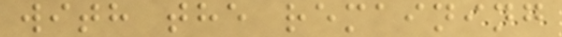with the remaining
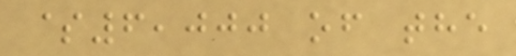$6,000 of the
